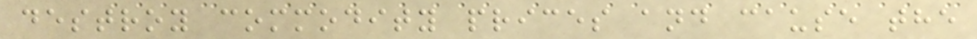destroy commodity prices and cause the
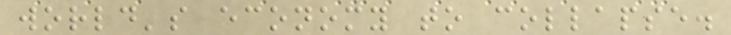world's economy to collapse.
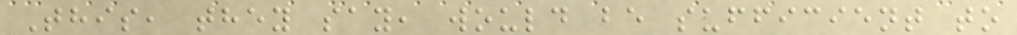This, they say, would be sufficient to
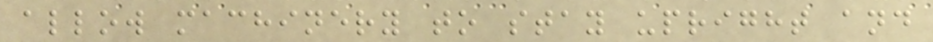allow machinery to stay upright and
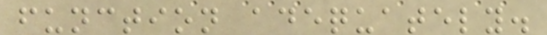function adequately.
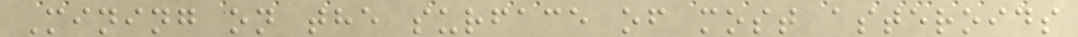Mining on the surface of most asteroids
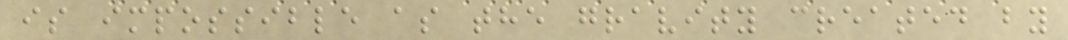is impossible as the gravity created by
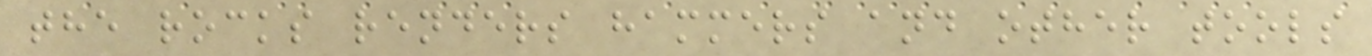the rocks renders hammers and other tools
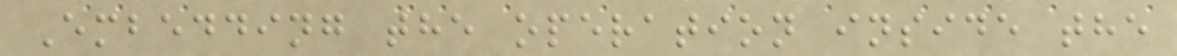Embedding the operation inside the
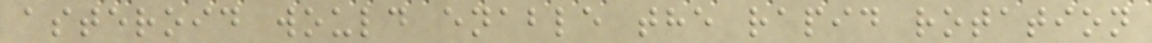asteroid would enable the rapid rotation
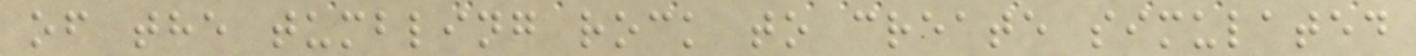of the tumbling rock to create simulated
